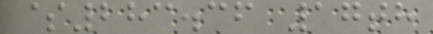$283.36 17th
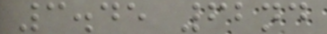3.45 62nd
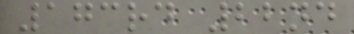173rd 22nd
